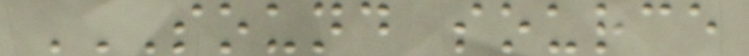SOUND SOURCE
